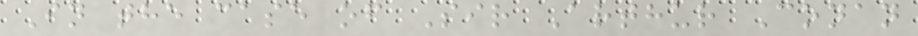In the case of Sir Arthur Conan
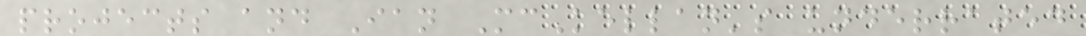projects and Ian McKellan's underrated
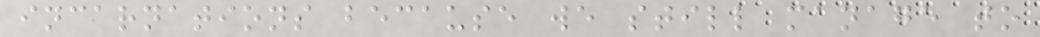incarnations because we still manage to
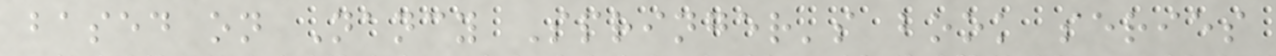based on Nancy Springer's book series
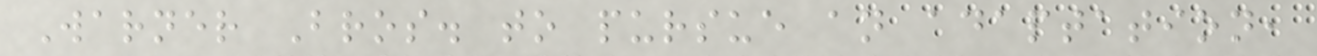Warner Bros. to pursue an adaptation,
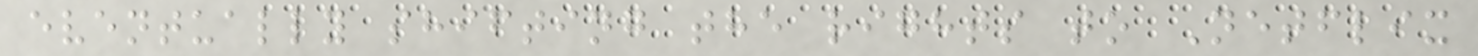eventually shifting the rights to Netflix
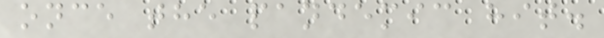once the pandemic hit.
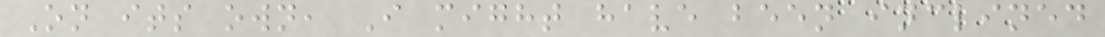On its own, I might have been inclined
